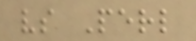vs Perl
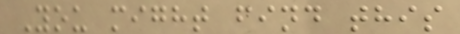You might find this
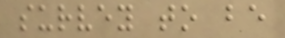survey to be
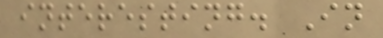interesting. In
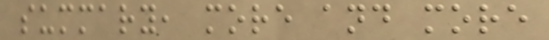summary, more and more
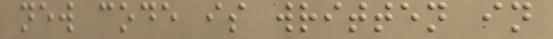new code is written in
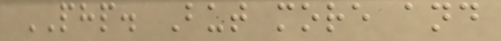PHP. But more and
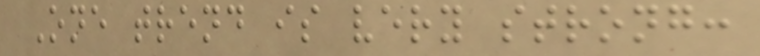One trend is very strong:
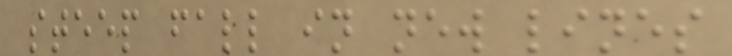steep fall in new lines
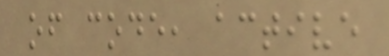of code, active
